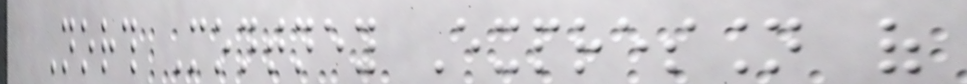North Montney Expression of
